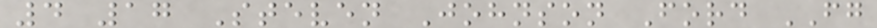4 17 Steven Johnson Ford FG
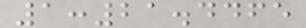1:21.4465
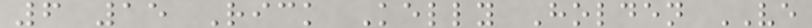6 15 Rick Kelly Holden VE
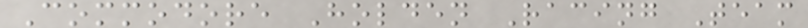Commodore Holden Racing Team
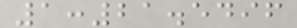1:21.5496
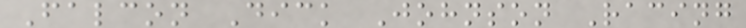Falcon Dick Johnson Racing
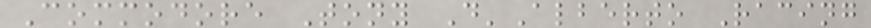Commodore Tony D'Alberto Racing
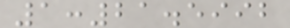1:21.5992
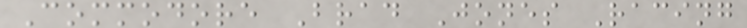Commodore Brad Jones Racing
